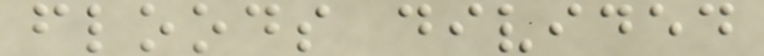floods divided
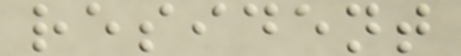resident
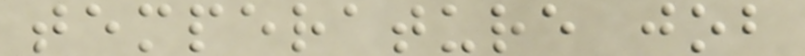temperature job
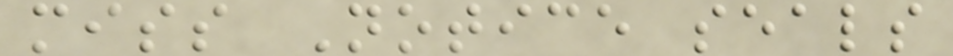miss Notice seals
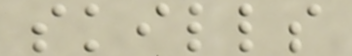skills
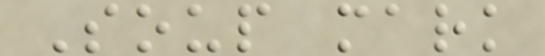Soup mark
